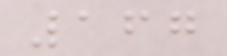167
